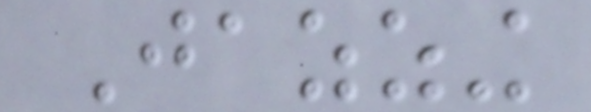Jazzing
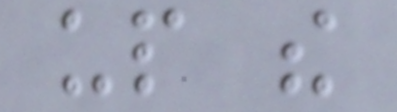up the
